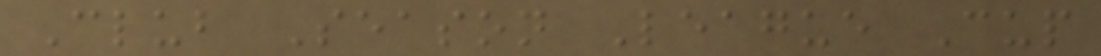Club Season League Cup
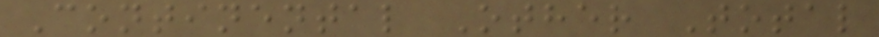Continental Other Total
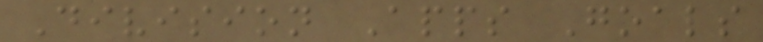Division Apps Goals
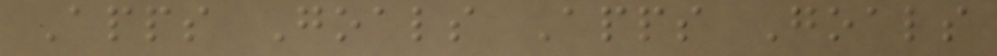Apps Goals Apps Goals
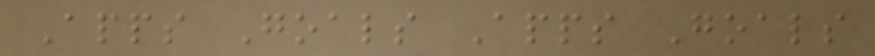Apps Goals Apps Goals
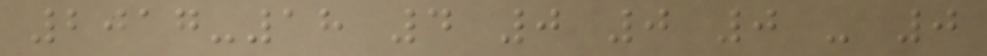2017-18 4 0 0 0 - 0
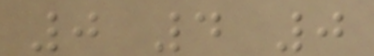0 4 0
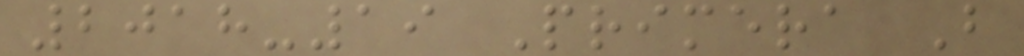2018-19 Primera B
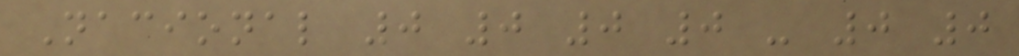Nacional 0 0 0 0 - 0 0
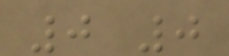0 0
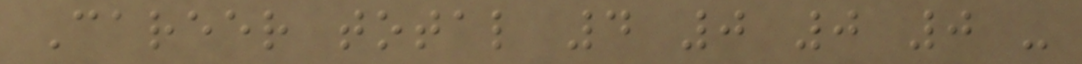Career total 4 0 0 0 -
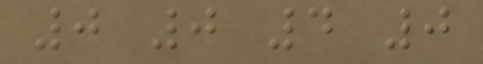0 0 4 0
